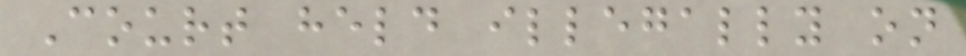Court held illegally on
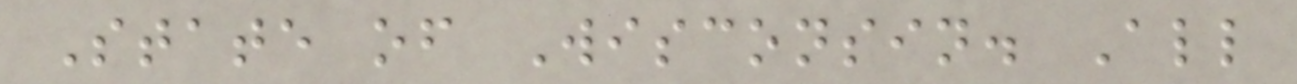State of Wisconsin. All
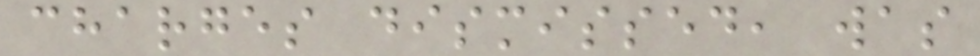charges dismissed, was
